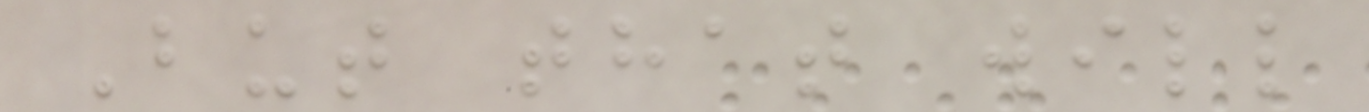But that will
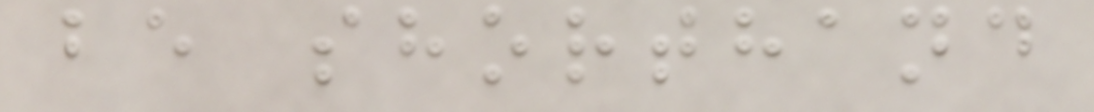be shorthand
